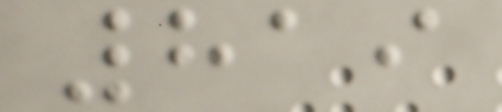819
